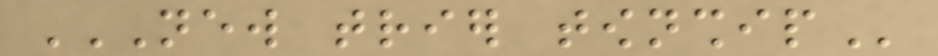NEW TRIER TOWNSHIP
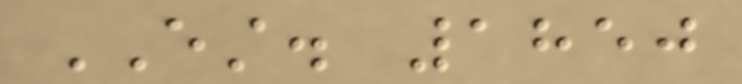EST. 1850
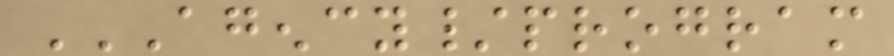AGENCY/PROGRAM
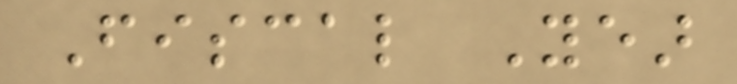Fiscal Year
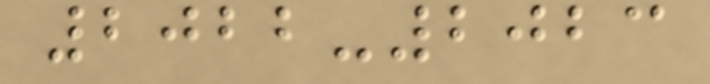2022-2023
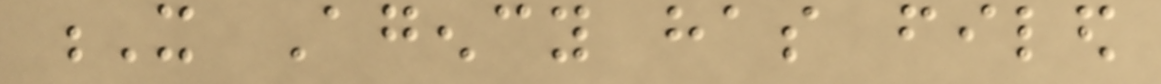X Agency has filed
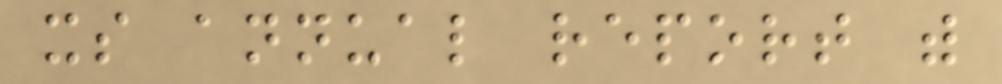its annual report with
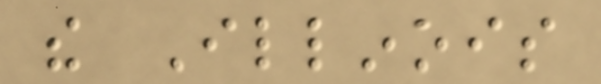the Illinois
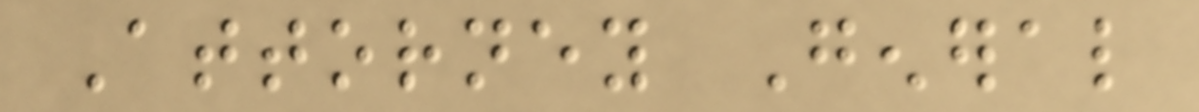Attorney General
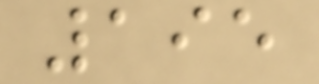195
